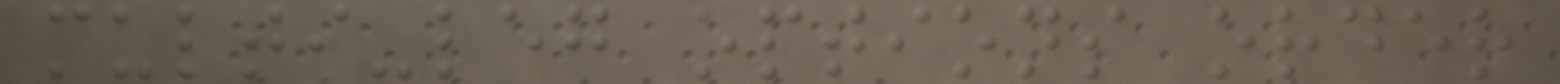multi-leg options order
